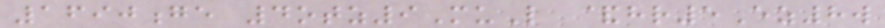1690ge 4otz9MuL &hr5Ez8w
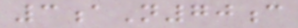3aN70c
